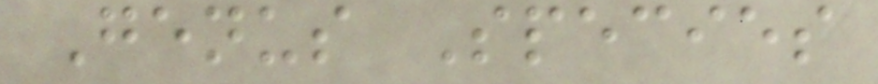Genus Species
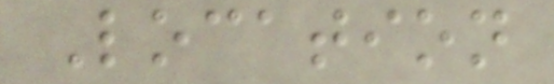Location
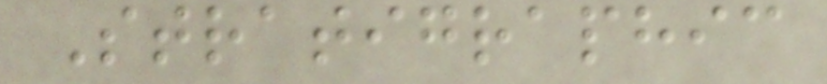Stratigraphic
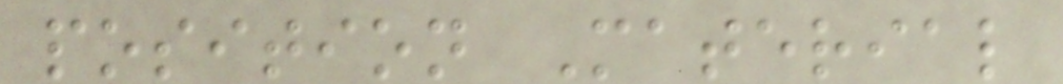position Material
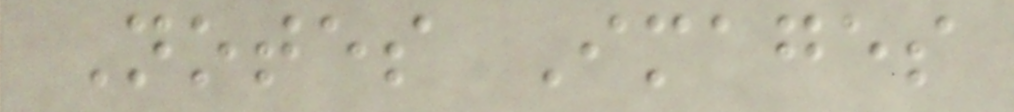Notes Images
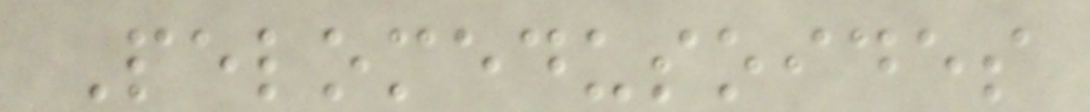Pelomedusoides
